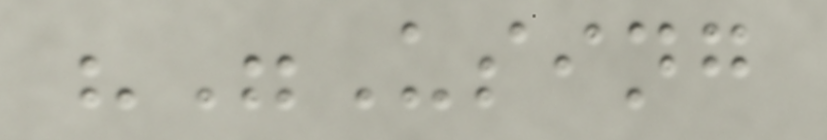""Using
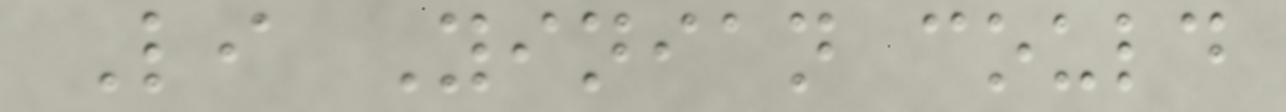Li Yinian could
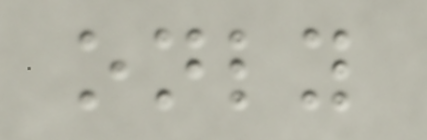only
